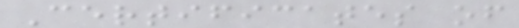Certificates of
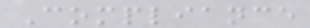Compliance
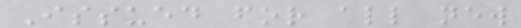Issued for all new
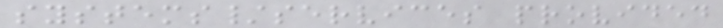systems/services provided
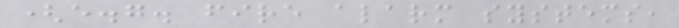(e.g. fire alarm systems,
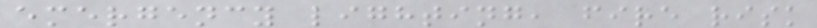emergency lighting, fire risk
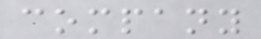company
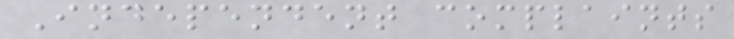Independent complaints
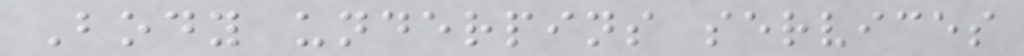Body underpins services
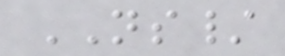NS/
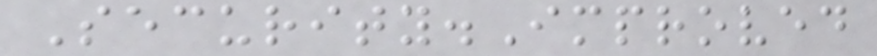Security.Improved
